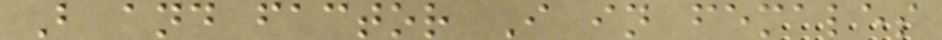B and factor I in females
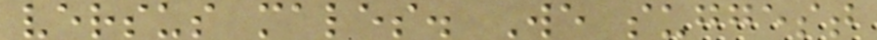versus males. We suggest
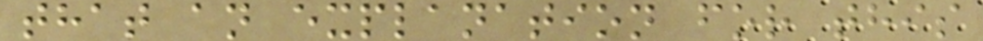that an explanation for this
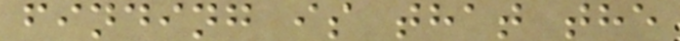finding is that the
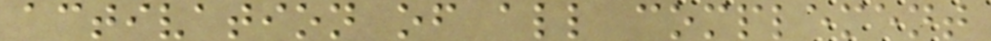activation of all complement
